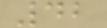42
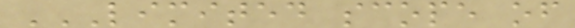LIMITED SCOPE OF
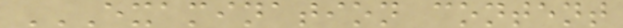EXAMINATION CONTENT
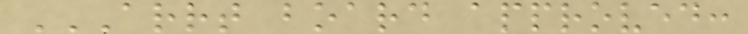ARRT BOARD APPROVED:
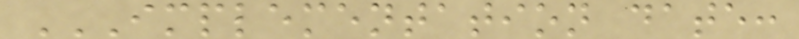IMPLEMENTATION DATE:
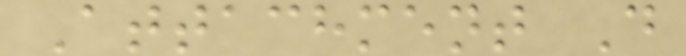Attachment D
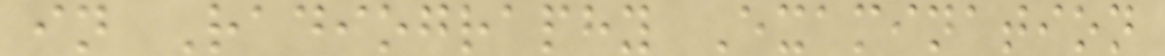in Radiography Examination
